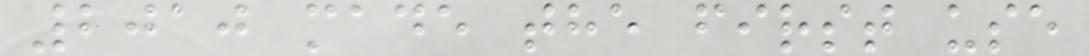2010 made the first use
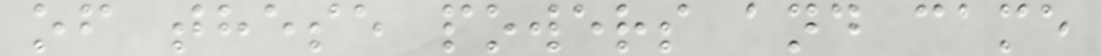of these powers and came
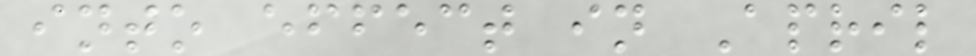into effect in April
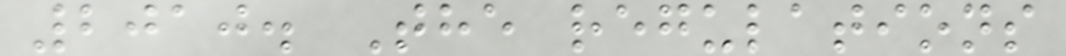2010. The regulations
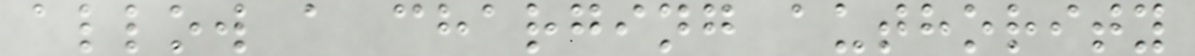allow a charging authority
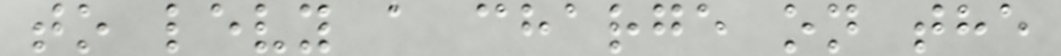to levy a charge on the
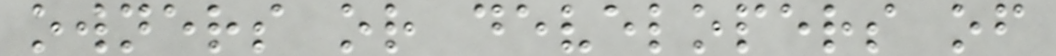owners or developers of
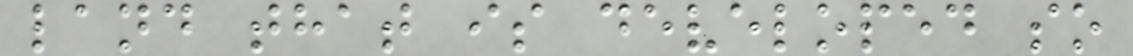land that is developed so
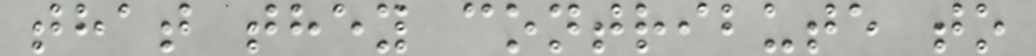that they contribute to
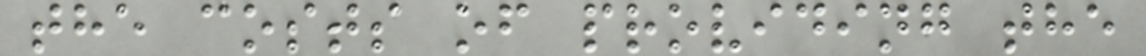the costs of providing the
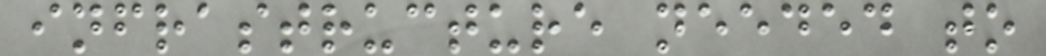infrastructure needed to
